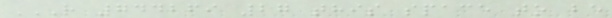R 744269 27 THIS SPACE TO BE
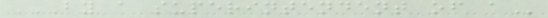BY A SUPERINTENDENT OF A
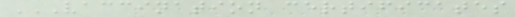VACCINATION CERTIFICATES
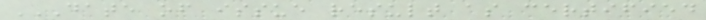DATE OF ISSUE RESULT AS CERTIFIED
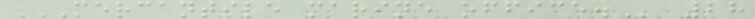MERCANTILE MARINE OFFICE. 28
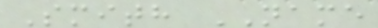Smith NAME
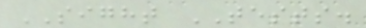SIGHT TESTS.
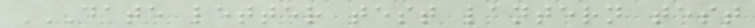DATE LETTER TEST LANTERN TEST
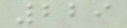229
